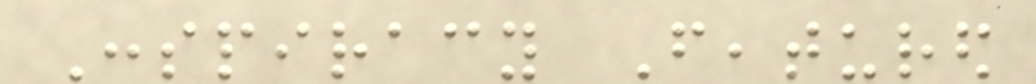Conspiracy Featured
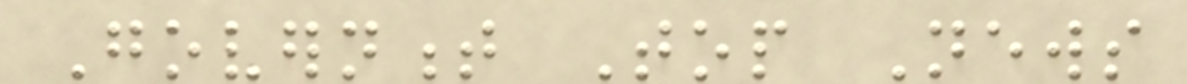Government Top News
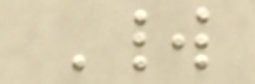World
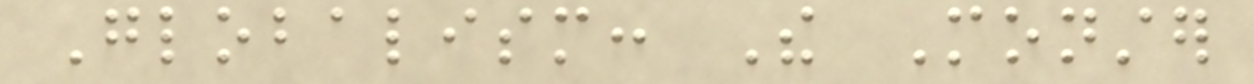Globalism: The Monster
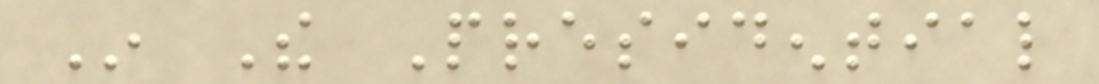In The Presidential
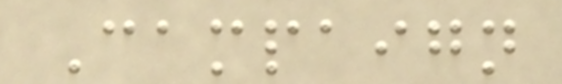Campaign
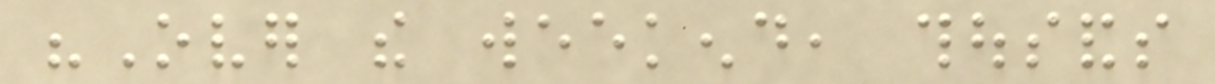"Over the weekend, thousands
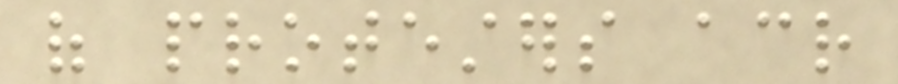of protesters across
